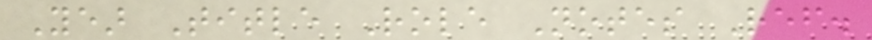Year Title Role Notes Ref.
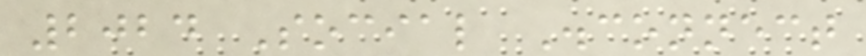2024 Social Disconnect
